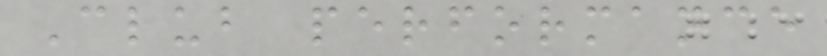Club performance
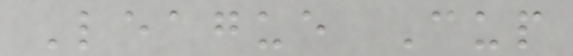League Cup
